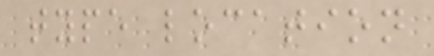type location
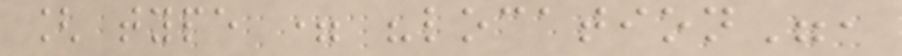[ type = "location",
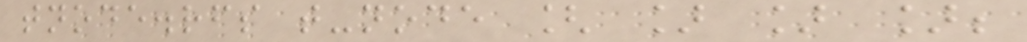tnode.rfs t-node [ ] ] ];
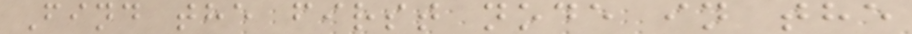Find the first node in the
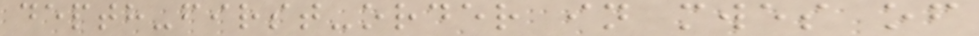depth-first-order in mwes of
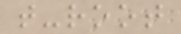t-root
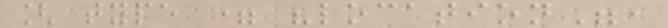[ type = "location",
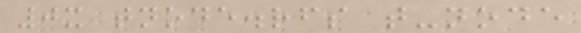0x tnode.rfs t-node
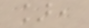],
